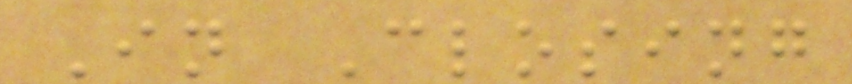In Closing
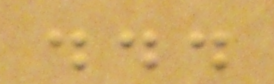...
